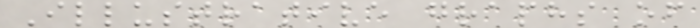Illustrative graphs of
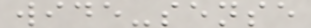wide-sense
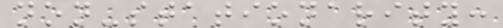non-stationarity:
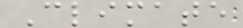Climate
